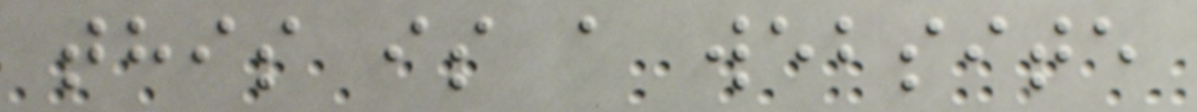this is a website
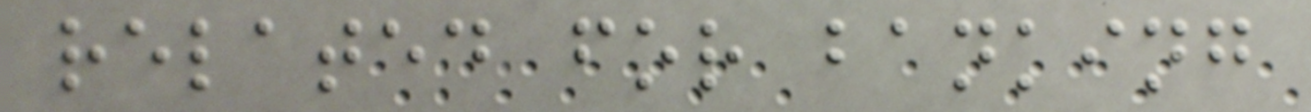related for banking
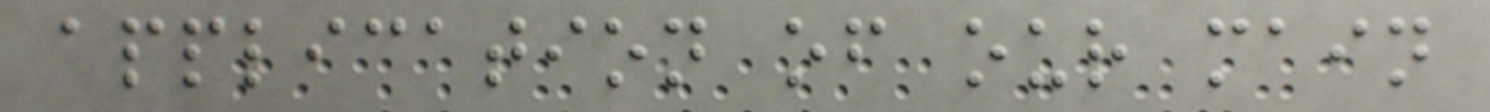application of our main
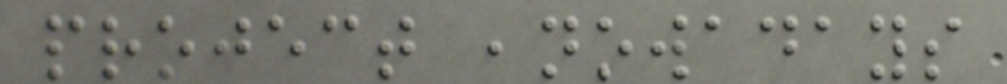project ,nowadays
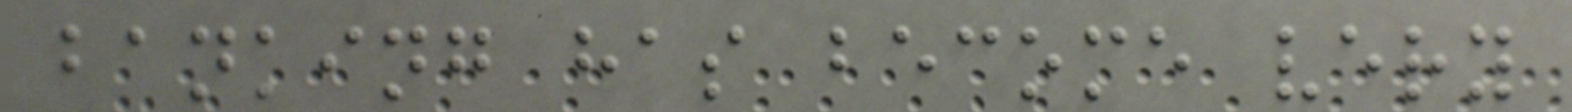banking has become very
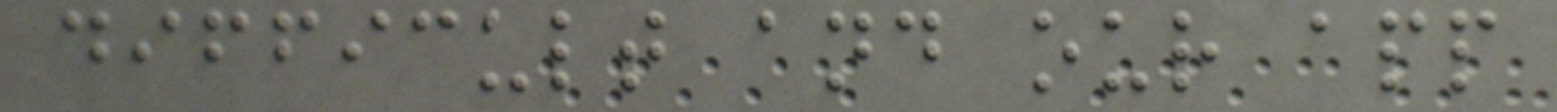difficult and our app
